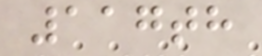117th
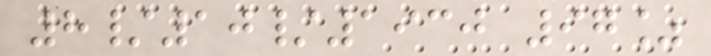8/10/1930 97%
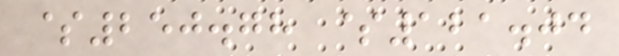$250.78 $121.04
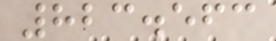823.563
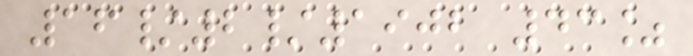16/2/1902 43%
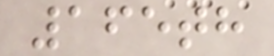165th
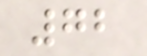72
